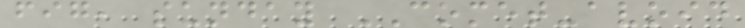fig, sunday COMET-avoid
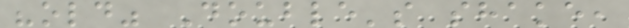"old" Double's shake,
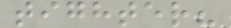tighter?
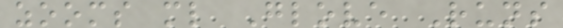zooms ml Glove Runs
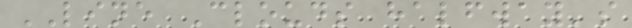LINE Clouds halfway's
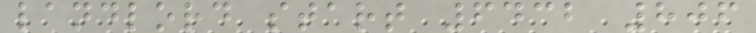landlord start 6432 806
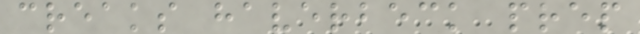creaks haverbeck prep
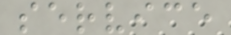service
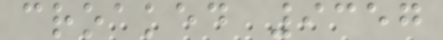croaked 9357
